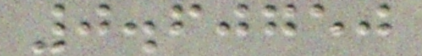0.60750
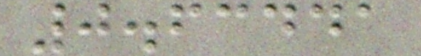0.63441
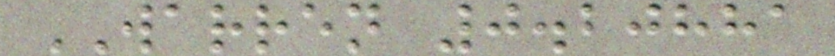WARREN 0.20881
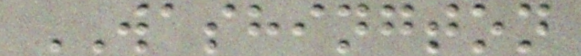WASHINGTON
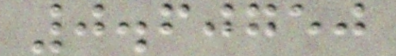0.60750
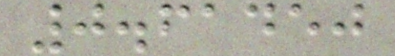0.61450
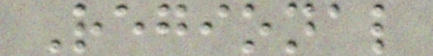Regional
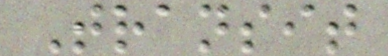Transit
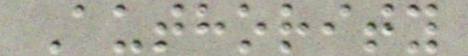Authority
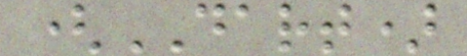(DART)
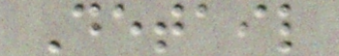Detail
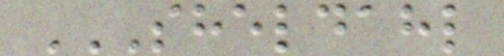SHELDAHL
